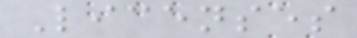Licenses
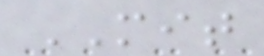MIT
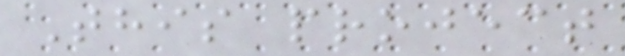This project
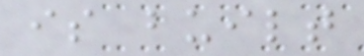is built
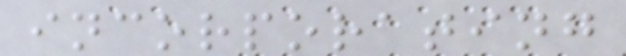incorporating
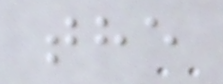the
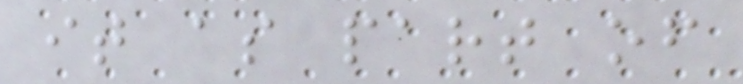it as part of
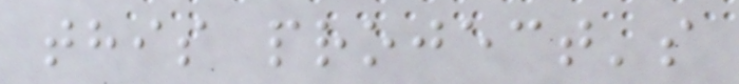this project's
